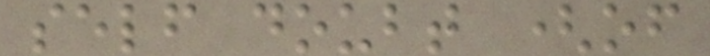self doubt (of
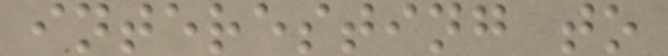interesting to
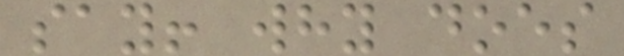say! why does
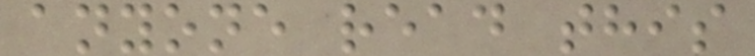anyone read this
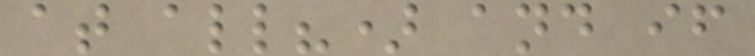at all?) and if
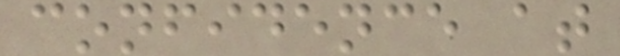confidence at
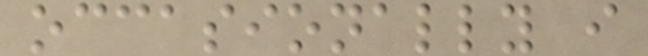occasionally i
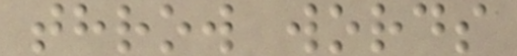throw words
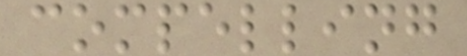compelling
